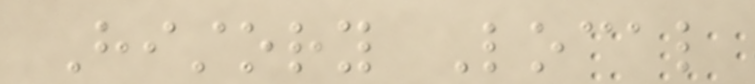History Local
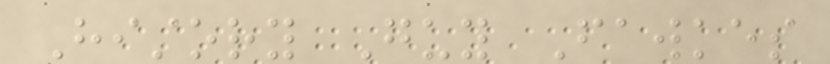History Guy Fawkes
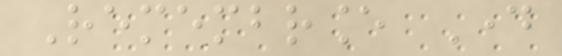Remembrance Day
